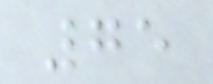75
